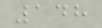148
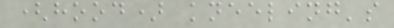(hood) kneeling's
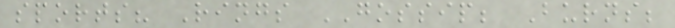sports? Rings GOSSIP; Burns;
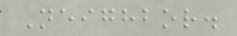Neighbor.
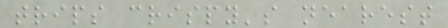trips crispy's nearest
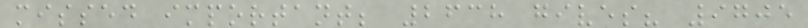missed important; 2638 gives? 9705
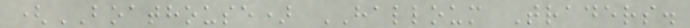(BOATHOUSE) HALLOUM Traders.
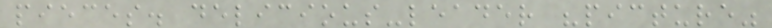pieces. delicious-leader "picture"
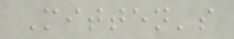Mitten's
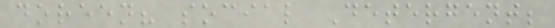doreen? social Detergent;
